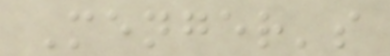Menger's
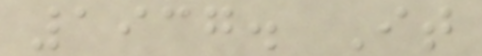1937. It
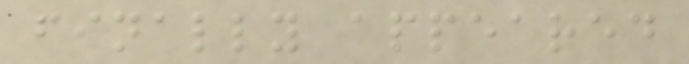finally appeared
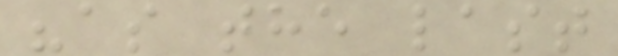"as the last
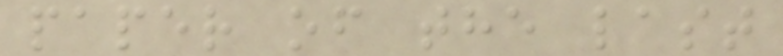paper of the last
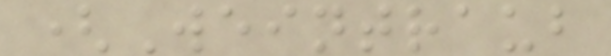(Weintraub
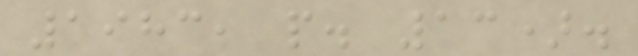1983, p. 13).
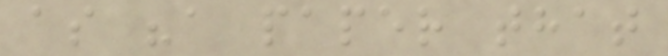as "a paper that
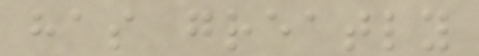has greatly
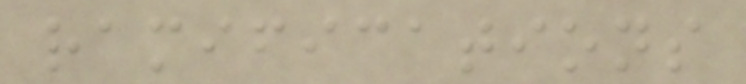ramifications
